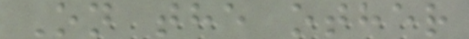On the other
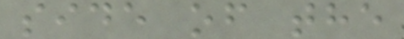side of the
